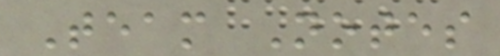Team Notes
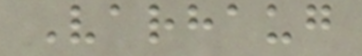Varhaug
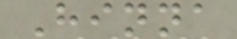Hinna
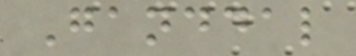Ganddal
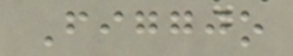Figgjo
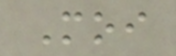Moi
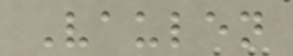Vaulen
